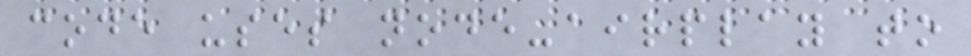code uses node-airplay to
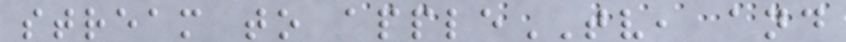stream to appleTV, and
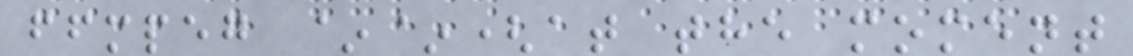ffmpeg ~~(at the moment
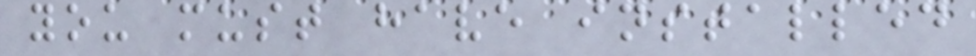you must have installed
